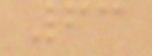63
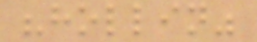"hollin"
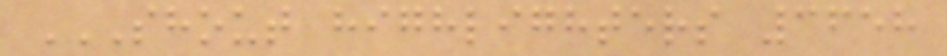SHOUT HIGHLIGHTERS 3658
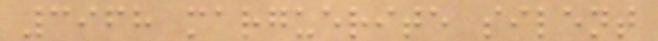3968 marguerite silent
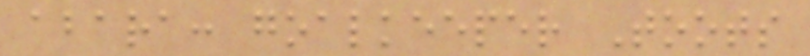abara: goalkeeper Toots
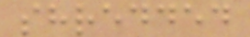shredded
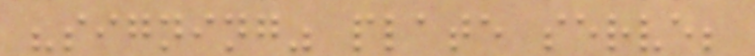"signing" plate serve;
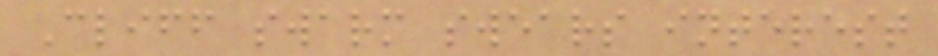Cliff swarm swears interest
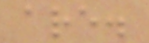are.
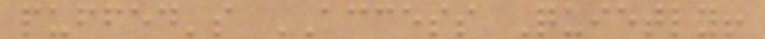puffed's ACCESS Quietly!
